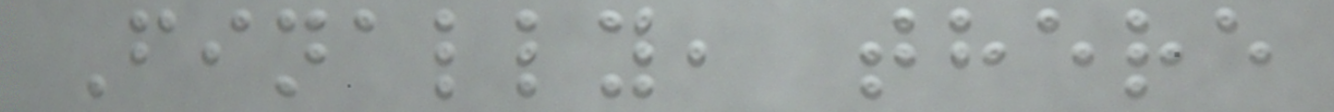Finally, there
